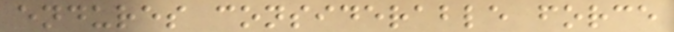endures considerable force
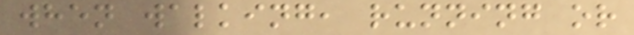when walking, running or
